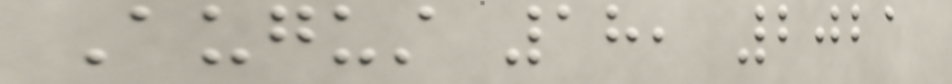August 18, 2021
